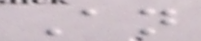An
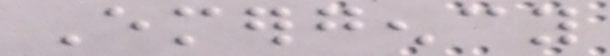Emergency
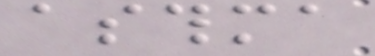asthma
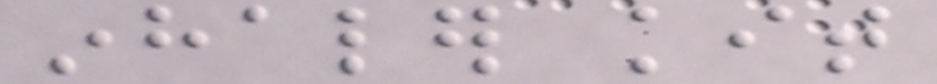inhaler kit
